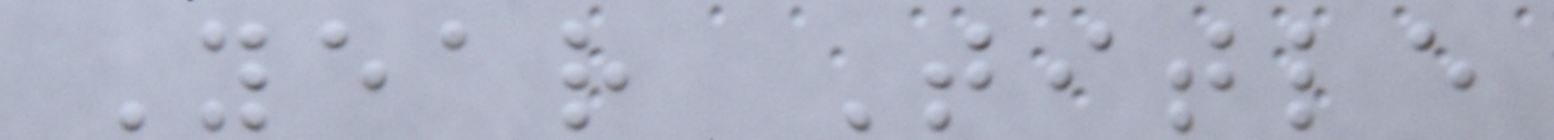Year Title
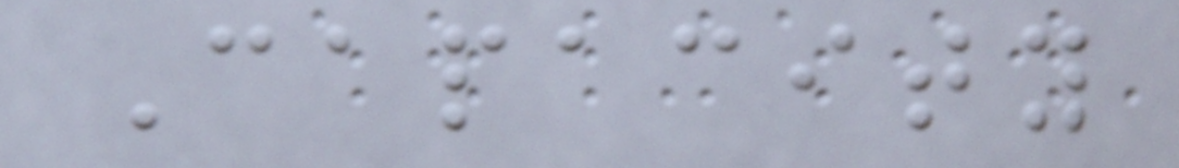Capacity
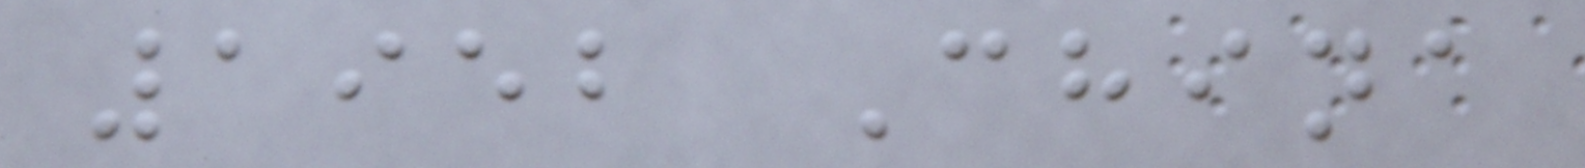1952 China
